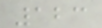123
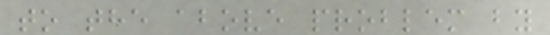to the above problem by
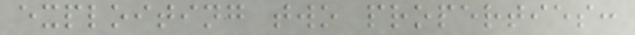exploiting two properties:
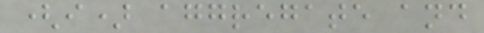(i) aggregate and
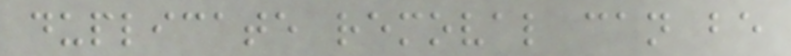duplicate removal can be
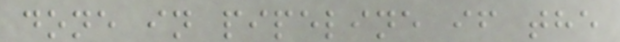done in pipeline if the
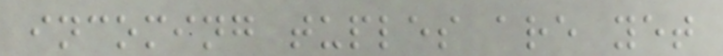incoming tuples are yet
